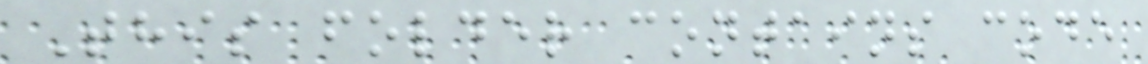This folder contains code
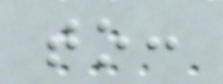to:
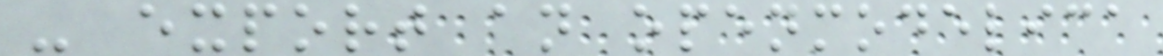- export an openmodelica
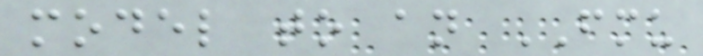model to an FMU
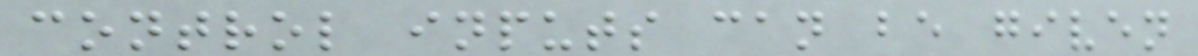control inputs can be given
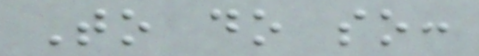To do so:
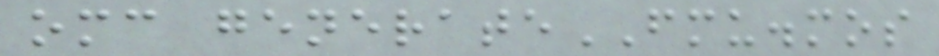omc generateFMU.mos
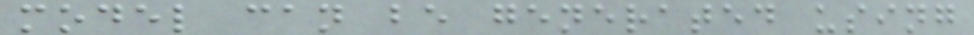model can be generated using
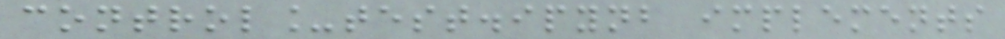control_test.ipynb implements
